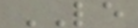LE
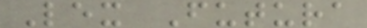Lex Futura
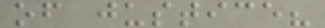of justice?
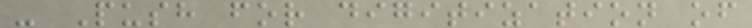- Push for digitization of
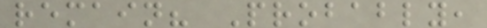remain? Probably,
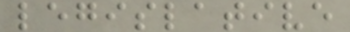legislative
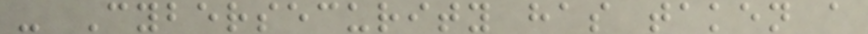- Cybersecurity has taken a
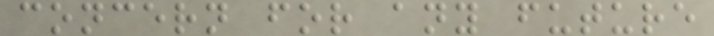concern for any future
